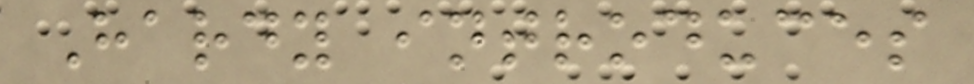Hardy introduces
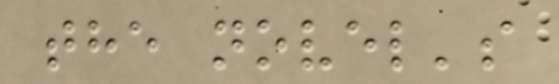the novel's
